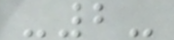-2-
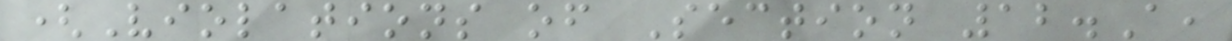(Violations of Section 12.A,
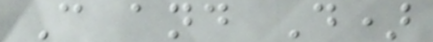C and D)
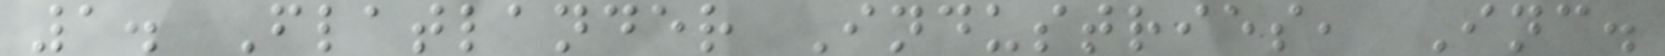1. Flatlander Industries, Inc.
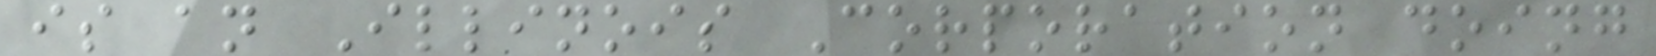is an Illinois Corporation doing
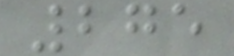275
